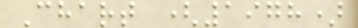Chart (1978)
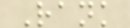Rank
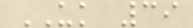UK 39
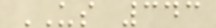US 343
